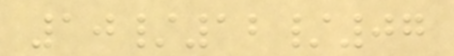10/12/07
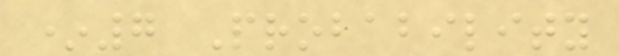*7 Probability
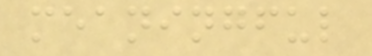meaningful
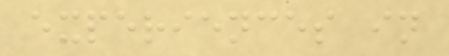experiences in
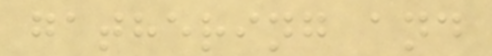gathering and
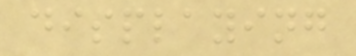displaying
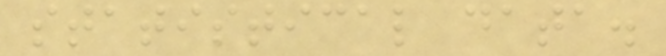statistical data.
